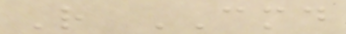R CMD
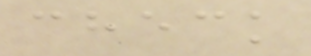check
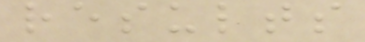results
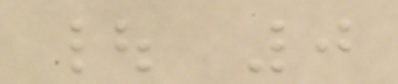| 0
